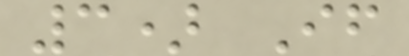3) If
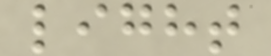light
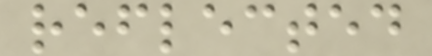reflected
